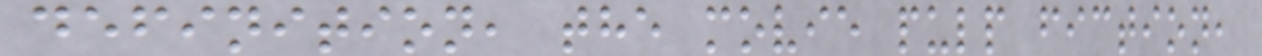definition, the movie pulp fiction,
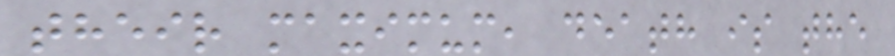their maximum, death is the
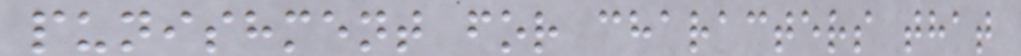punishment for characters that
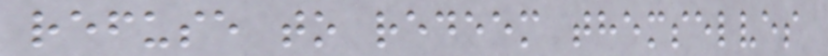refuse to redeem themselves
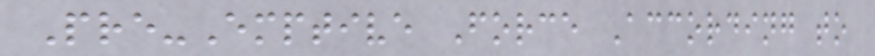Pre-Emptive Force According to
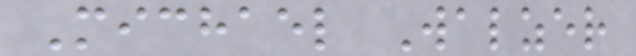Michael Walzer
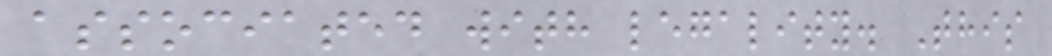associated with legality. This
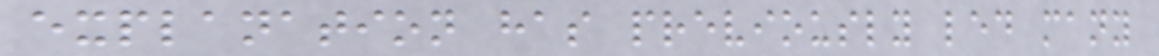explanation has previously led many
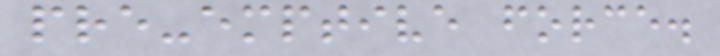pre-emptive force.
